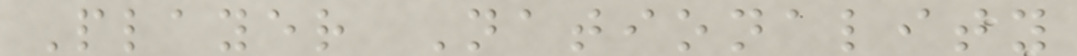Player Nationality
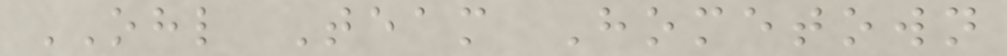OHL Team Hometown
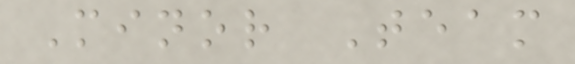Minor Team
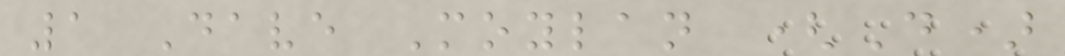1 Dave Moylan (D)
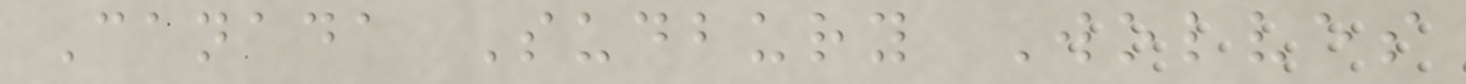Canada Sudbury Wolves
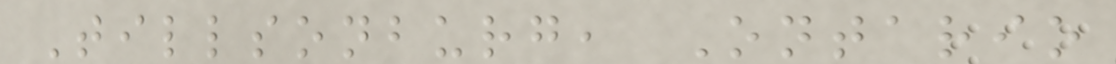Tillsonburg, Ontario
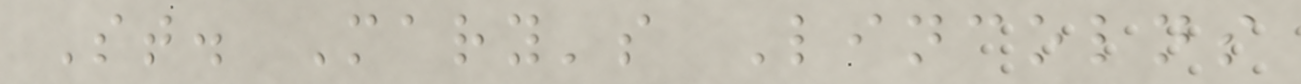St. Mary's Lincolns
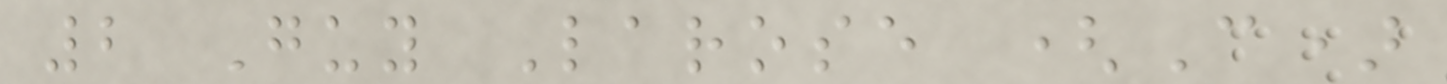2 Guy Larose (C)
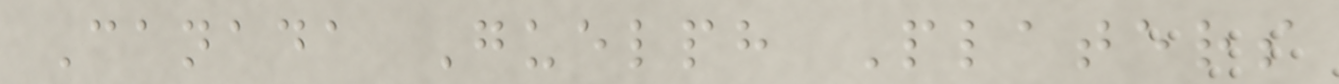Canada Guelph Platers
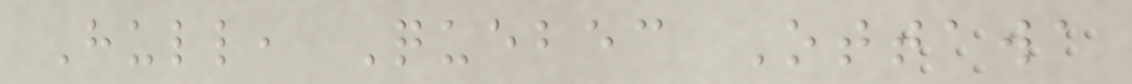Hull, Quebec Ottawa
